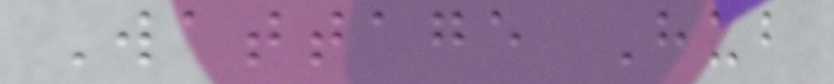Wattage Hub
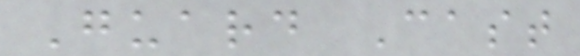Guard Cast
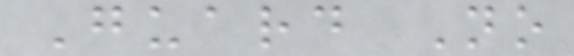Guard No
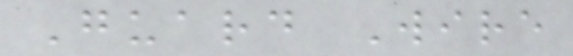Guard Wire
